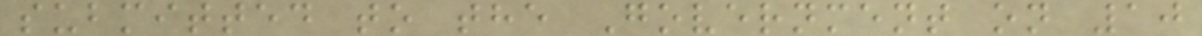submitted to the Government on 10
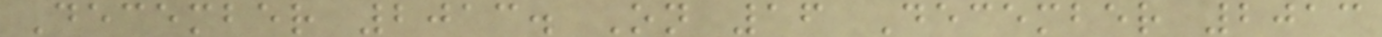December 2013. On 16 December 2013
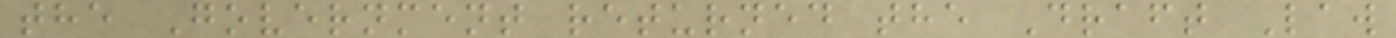the Government returned the Draft Law
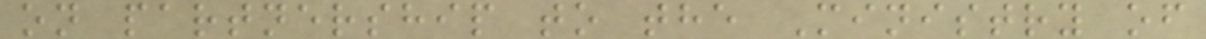on partnership to the Ministry of
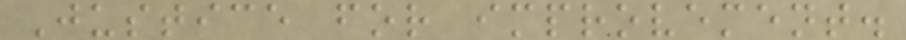Justice for improvement.
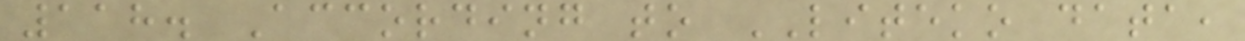118. According to LITEKO data,
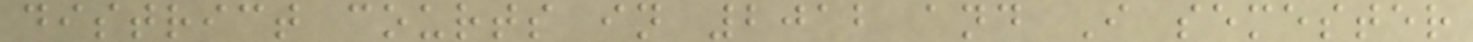district courts in 2012 and I semester
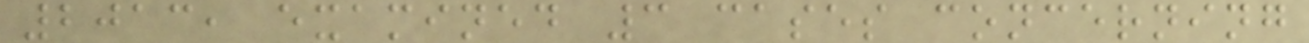2013, examined 3 cases concerning
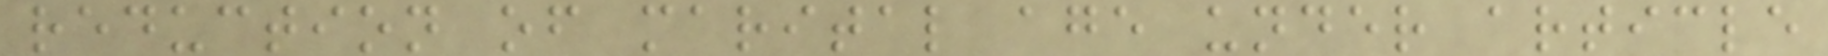reduction of marital age under article
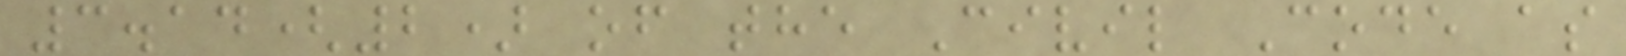3.14(2) of the Civil Code as
